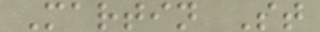Martin St
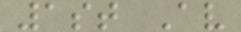1st Av
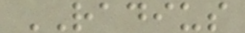RADIUS
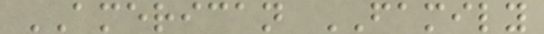AMERICAN FAMILY
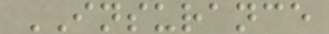INSURANCE
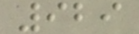929
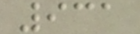931
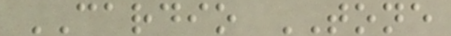CARDIO TONE
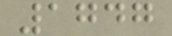1747
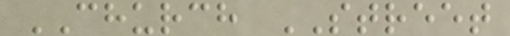CHURCH STREET
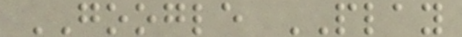GOOGLE PLAY
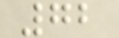72
